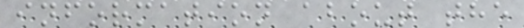information about the
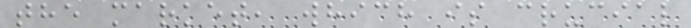the market, which is crucial
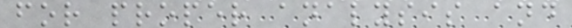for proper analysis and
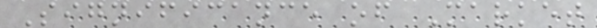Significance of Market
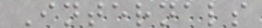Internals
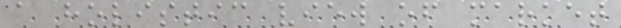a holistic view of market
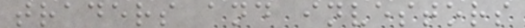traders and investors
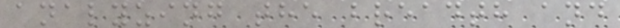analyzing the breadth and
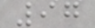97
